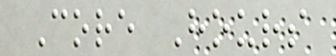Core Hours
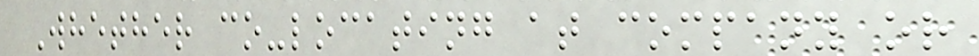Whether co-locating at company or
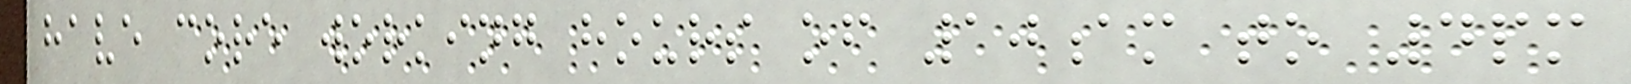have core working hours of 10am to 4pm
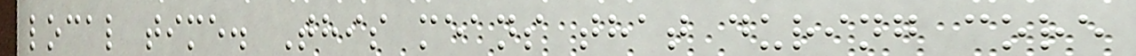local time. This means that during core
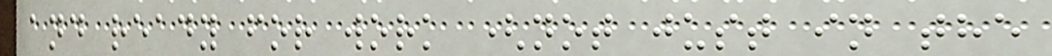and ready for work (not just in the
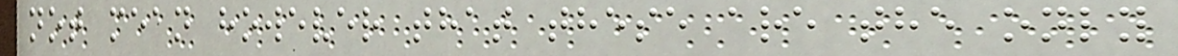not mean however that these are the only
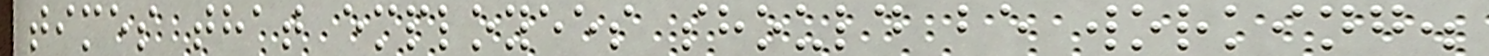times that employees should be working.
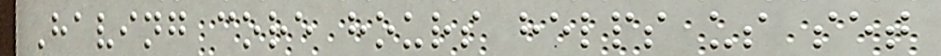Having core hours helps us set
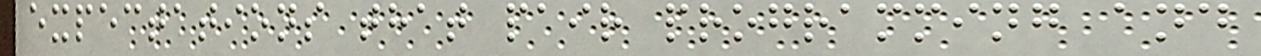expectations that pair programming and
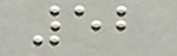52
